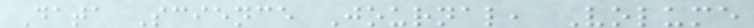Data Science Journal, Volume
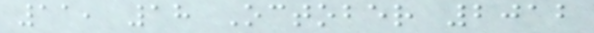11, 18 October 2012
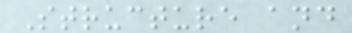Structure and
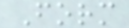Form
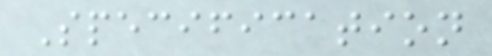Specification
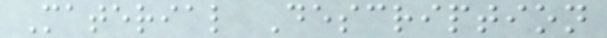Material Description
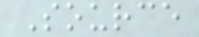Source
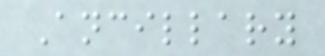Ancillary
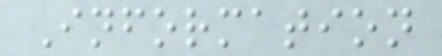Information
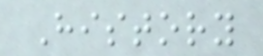History
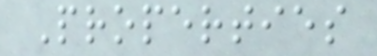Properties
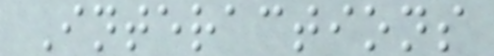Interactions
